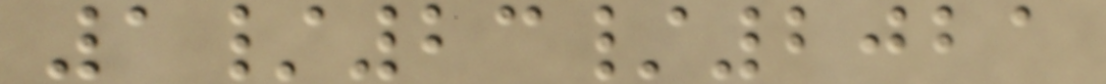1/23/2021
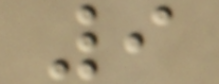9
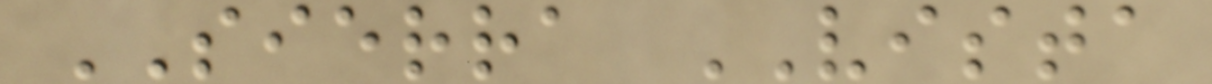SIERRA VISTA
